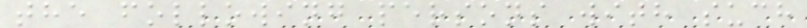the following persons with such
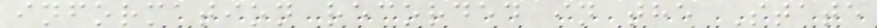information recorded in the State
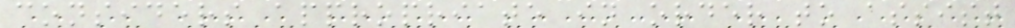considers appropriate in order to assist
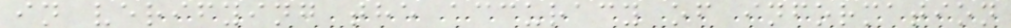in verifying the accuracy of information
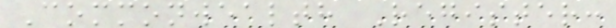Commonwealth Register:
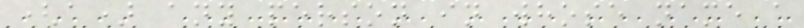(a) any person in whose name a
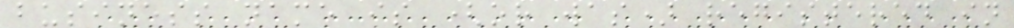business name is (or was) registered in
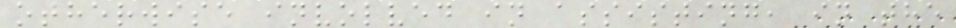otherwise involved in assisting, in the
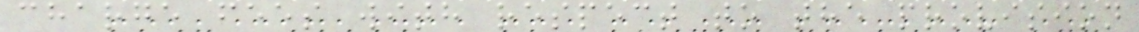charge fees with respect to the provision
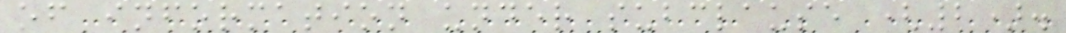of information under subclause (2).
